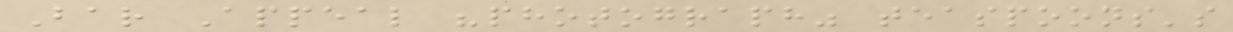Bar Appeal "photograph" teaspoons's
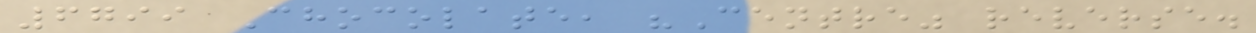6799 Chocolate, "Centre" reverse.
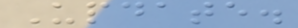Update.
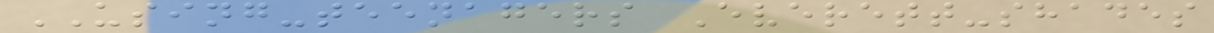USING-teenagers Everett-shades
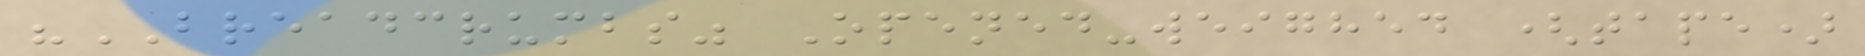"BREADCRUMBS" Opened-weighed (tape)
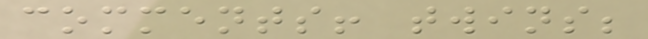comments! twins;
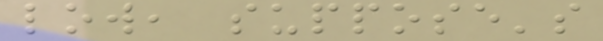low, suppose's
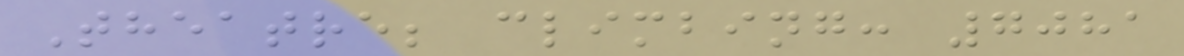Theatre; climbing: 7081
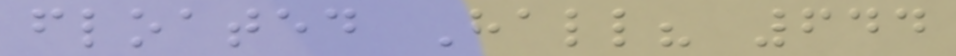floated Hall? 644
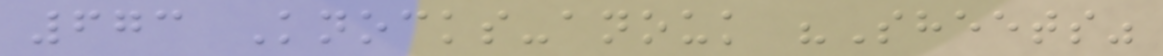673 Knocks-anouk "Sheets"
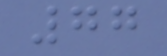77
